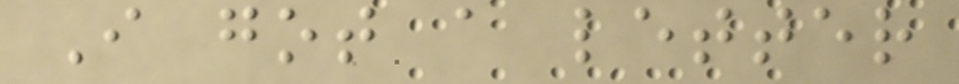I got a letter
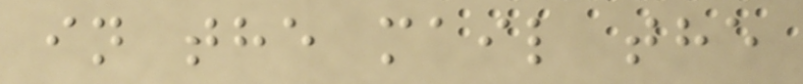in the mail the
